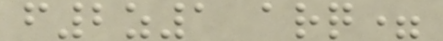f2z1 arq=
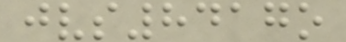jvs8417o
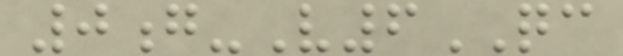0g-V6QC
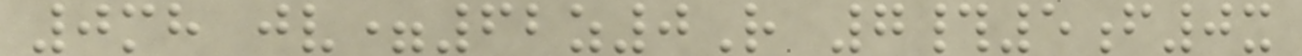0mh jv=62z0R 7#5f0x
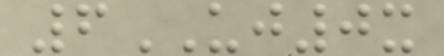6UJ0x
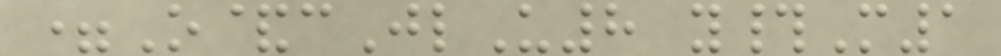=O&cJlU8 y#M1
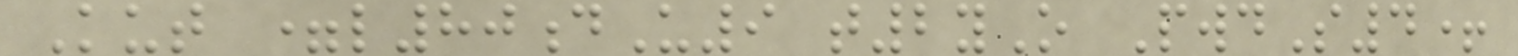Kut =l80dU9 t2yO PwdS4+
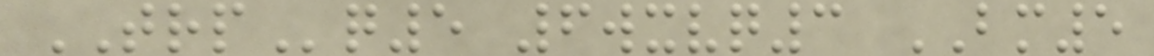TRPq5 6wxvq3 BM5
